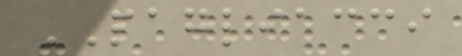PAGLIACCI
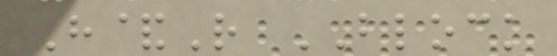H&R BLOCK
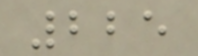225
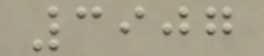3907
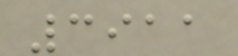3911
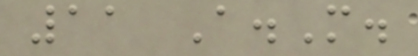11 A.M.
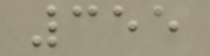355
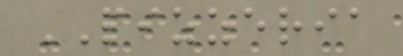PIZZERIA
